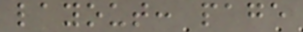layout: page
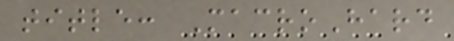title: MacroHard
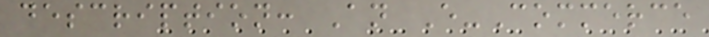description: An E-Commerce
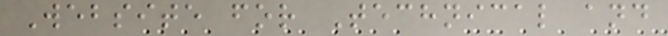Website for Technical and
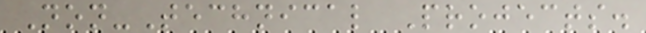Non-Technical Projects.
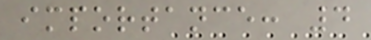importance: 4
